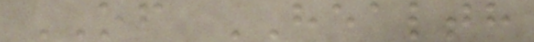OF HEALTH
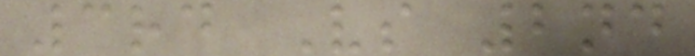3rd Vs 2nd
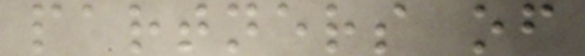partners of
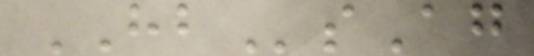HBsAg
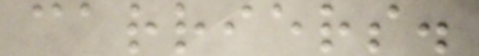carriers.
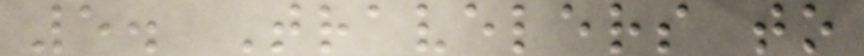5. Travelers to
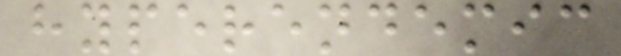hyperendemic
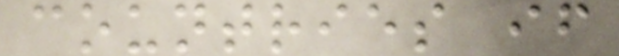countries if
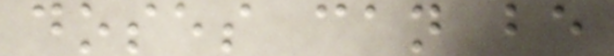doses can be
